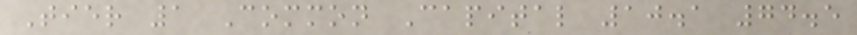Tier 1 Common Capital 10.1 74.5
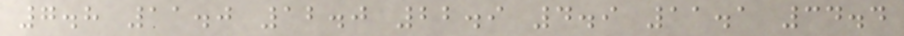7.8 11.0 12.0 22.9 4.9 11.1 34.4
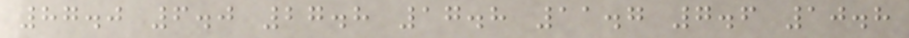87.0 6.0 27.8 17.8 11.7 7.6 10.8
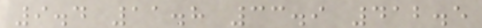9.4 11.8 33.9 412.5
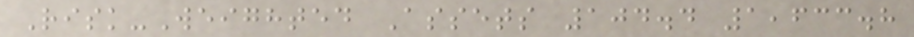Risk-Weighted Assets 104.4 1,633.8
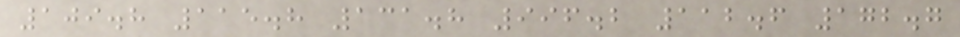109.8 115.8 131.8 996.2 112.6 172.7
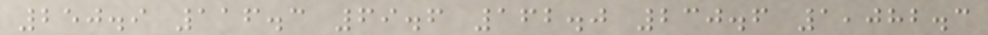250.9 116.3 69.6 162.0 230.6 1,082.3
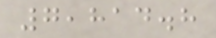7,814.8
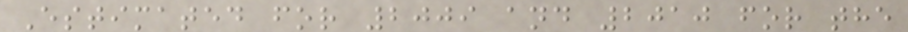Estimated for 2009 and 2010 for the
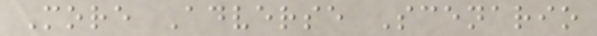More Adverse Scenario
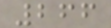266
